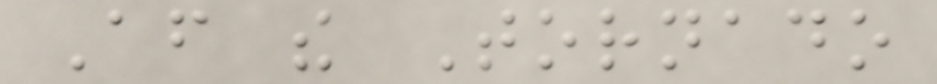After the Tornado
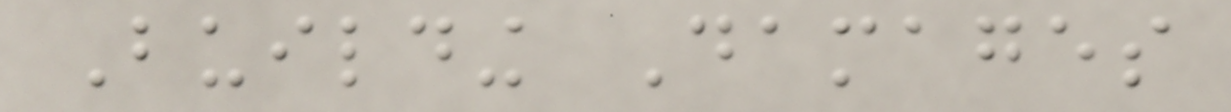Building Damages
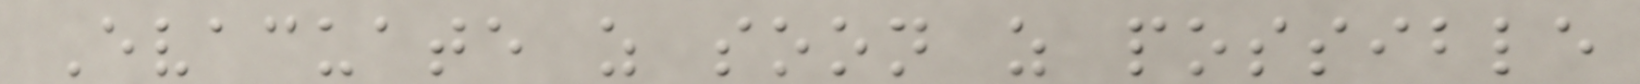Evacuate as soon as possible
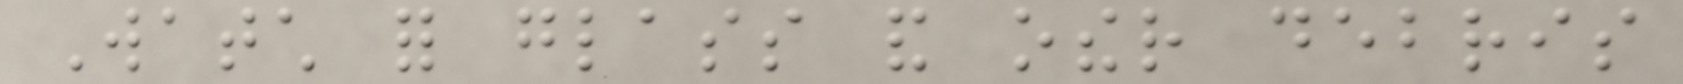Watch for glass and other debris
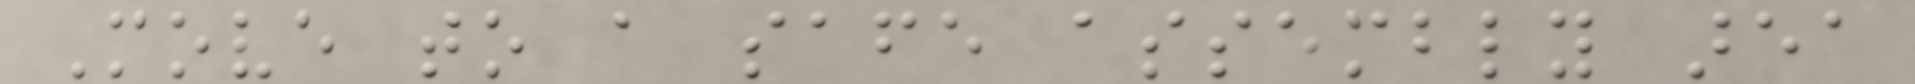Move to a safe assembly area
